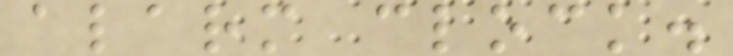alarm clock.
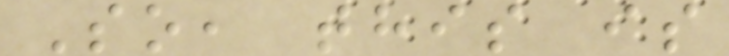So, this is
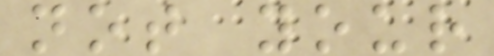not your
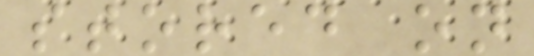stored on
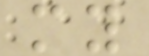my
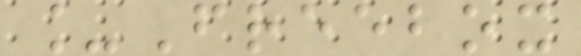_Freebox
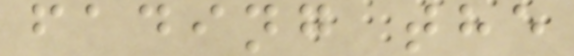fading the
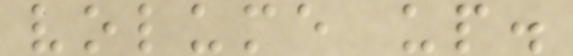volume up.
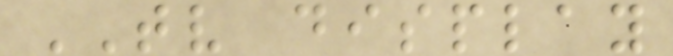TV display
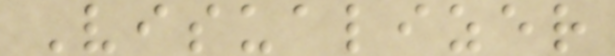Visualizer
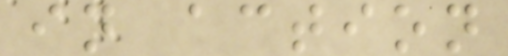in action
